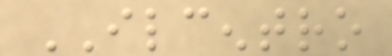ILCENTRO
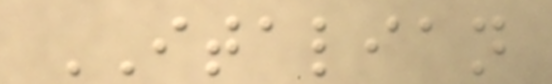ITALIAN
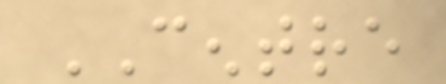CENTRE
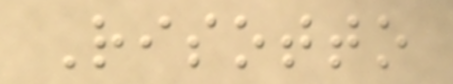Risotto
